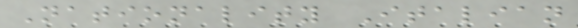Nationality Italian
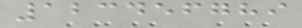123456789
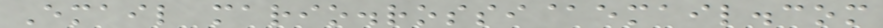Email mario.rossi@email.com
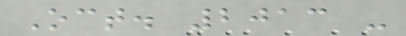Oct. 2013 -
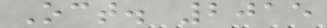Oct. 2015
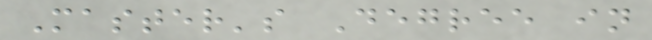Master's Degree in
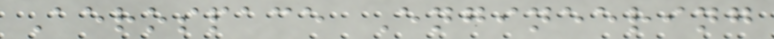Aerospace Engineering
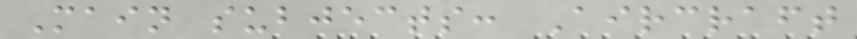Main subjects: Aircraft
